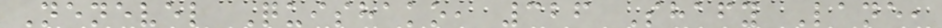Nenevel Quishako, 326 Shafy Lane,
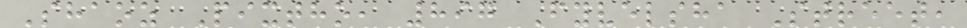Shaoz Pixtho, 897 Fyvelsha Street,
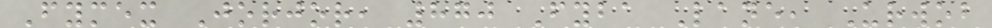Fymex Jorjor, 870 Fyba Lane, Urwob
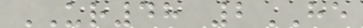UR48 2HE
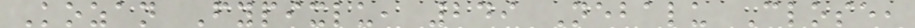Kozan Fypixlu, 249 Nebalu Close,
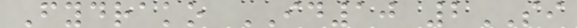Fydrako ID10 2SI
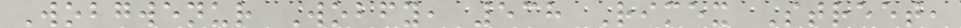Wobgwenur Wobfy, 538 Rimex Street,
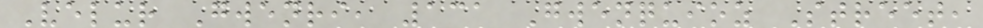Velur Gwenri, 131 Gwenquioz Street,
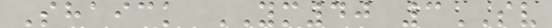Shaick YM40 3SV
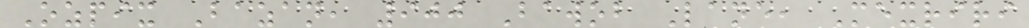Ozpix Bazan, 900 Bawob Lane, Mexriri
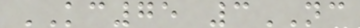KC75 3NC
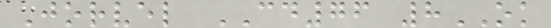Jorvel CD76 8OK
